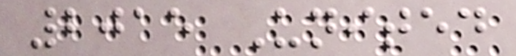2015 United
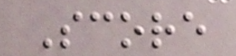Score
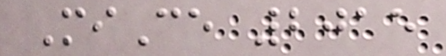MiCe 2015
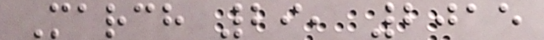March 29, 2015
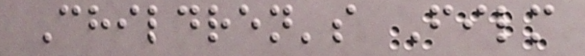Children's Film
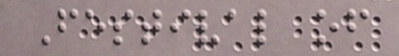Festival of
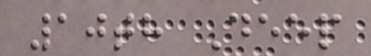10th Deep
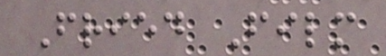Fried Film
